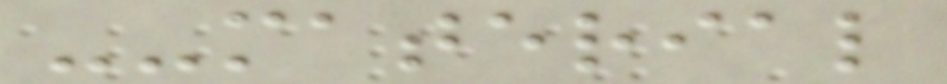--material
